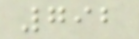792
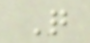Q
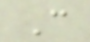C
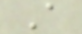A
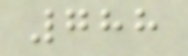788
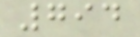794
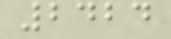2424
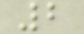2
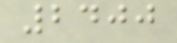2400
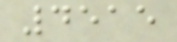4515
